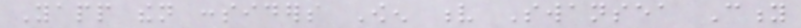Yapp then considers Owen v Swansea City
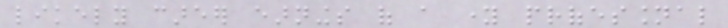likely career earnings of a young professional
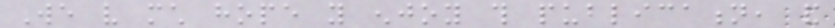We very much hope you enjoy this publication, and
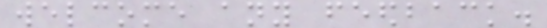welcome any feedback.
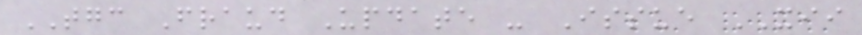TGC Fraud Update - Issue XII
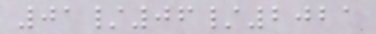01/06/2021
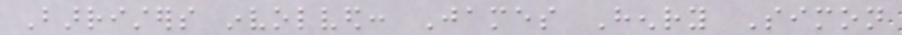Barristers involved: James Henry Simon
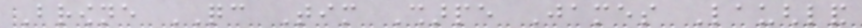Browne QC Tim Sharpe James Laughland
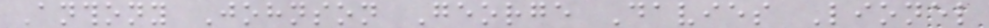Anthony Johnson George Davies Lionel
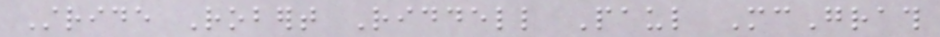Stride Robert Riddell Paul McGrath
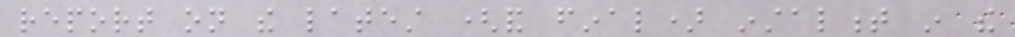report on the latest (and final) instalment in the
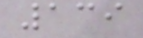139
